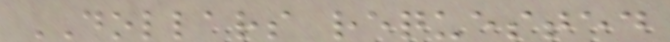DOLLARS requested
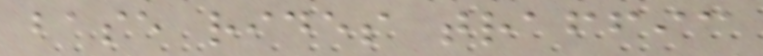base rides traffic
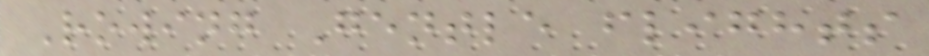Rowing Gentle flights
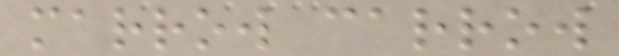marrow carrow
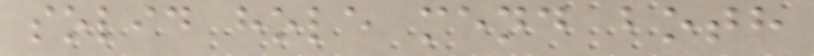solid hole mend both
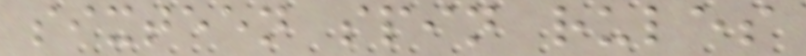sixteen spin rules
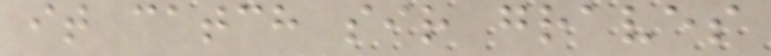it catch sir graves
